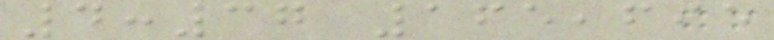4:37 165,695
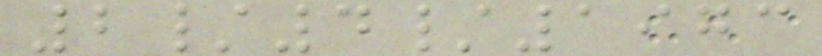2/4/1973
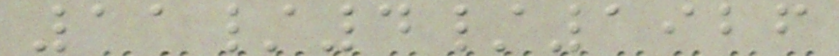11/4/1926
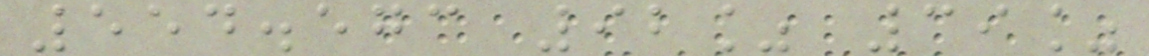554.573 92% 39%
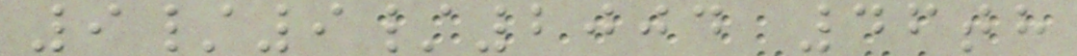9/9/2004 46th
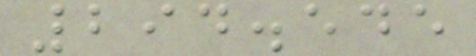294.545
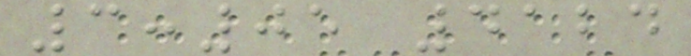3:05 4124
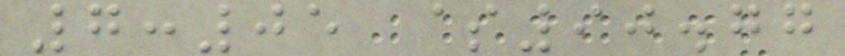7:05 $90.77
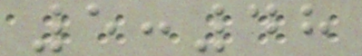5:48
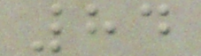84
